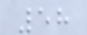58
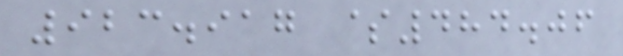923.917 $484.06
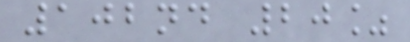102nd 20%
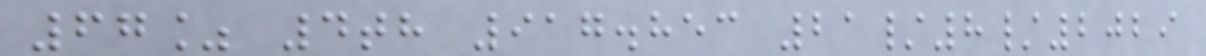67% 4th 917.853 21/8/2029
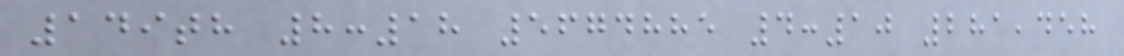149th 8:18 5674885 4:10 281,458
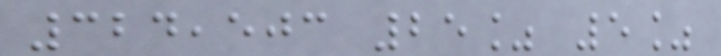324,503 25% 5%
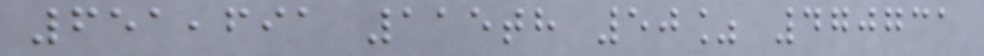651,691 115th 50% 470731
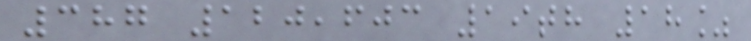387 120,603 19th 18%
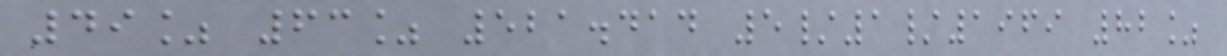49% 63% 521.414 5/1/1969 82%
